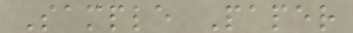Sample Paper
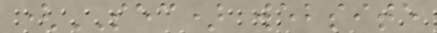(SEC) website
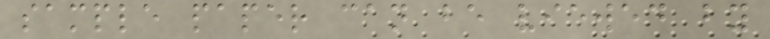sample paper can be viewed by
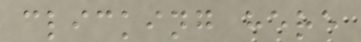clicking here
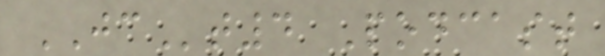JCt4 Podcast
